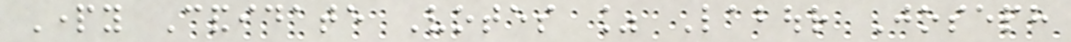Party Candidate Votes % Labour Joseph
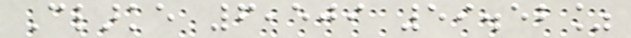Clarke 6,509 59.52%
